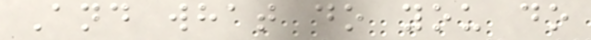And what do you do
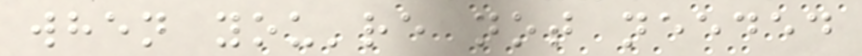when you're not needed
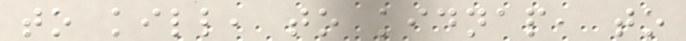to kill, to kidnap, to
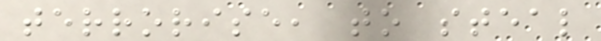terrorise, to steal
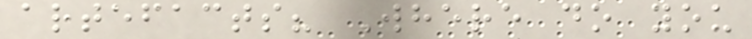artefacts? Where do you
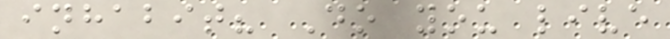inhabit? Do you live
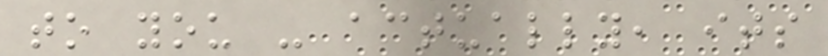to you - actually, its
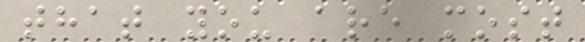that you are most
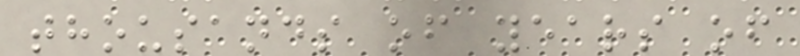thousands of years of
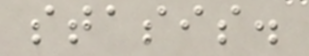stasis.
